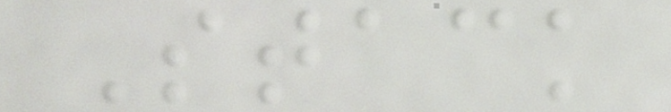Stack
